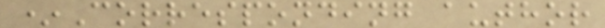*Corresponding author
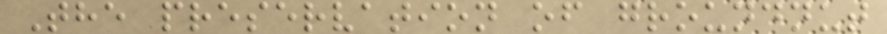The preservation of groundnut
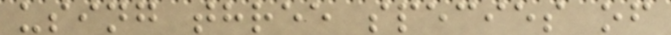using three species of
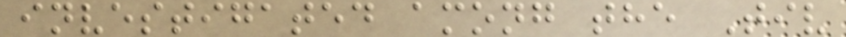investigated among the Tiv
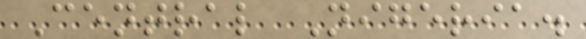Central Nigeria.
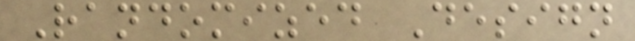Randomized Design
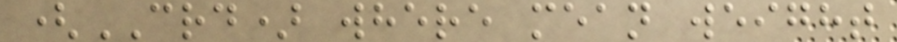(CRD) where mean weight
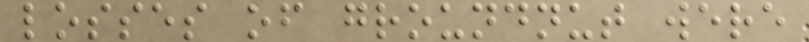losses of groundnut were
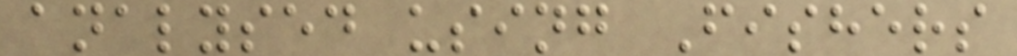analysed using Fishers
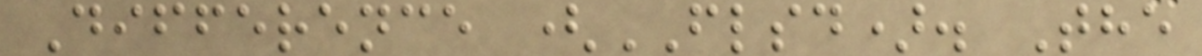Difference (FLSD). The
